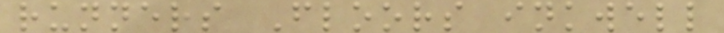runners Floors inkwell
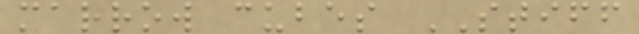marrow cubes STIFF
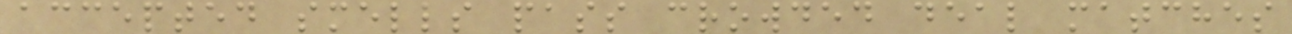accepted smells pass crowded deal matches
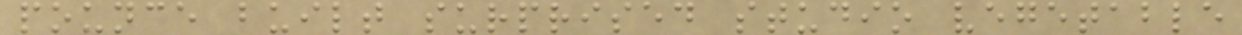pounce built surprised studio vegetable
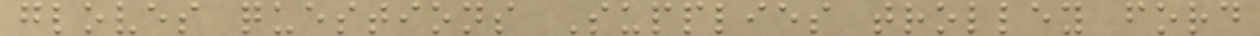gloves questions Supplies trolley ford
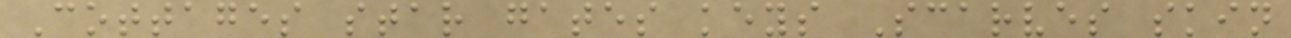Cottages star gates keys Scarves skin
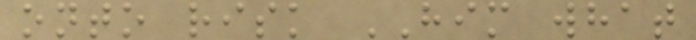onto risk HIM what
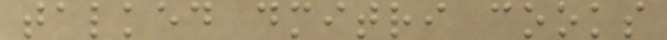talked dmitri cooks
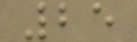25
